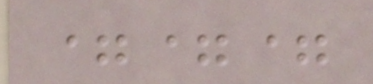===
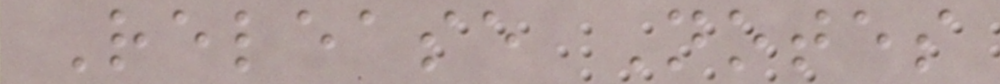Release Notes
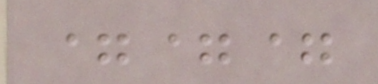===
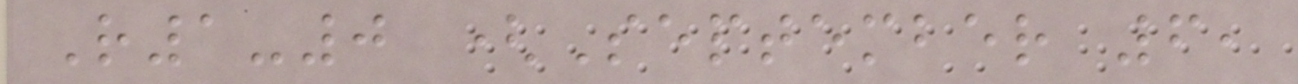R1-0 (September 6,
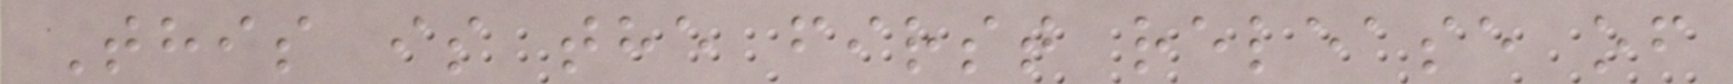This is the first release of
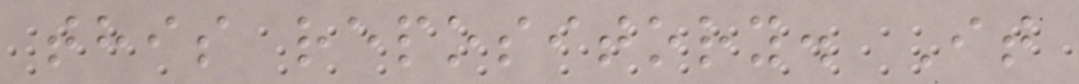this repository. It
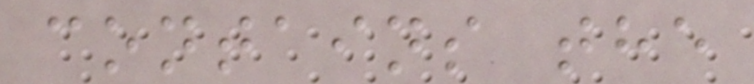contains the
